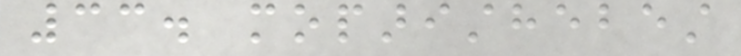33. moparisthebest
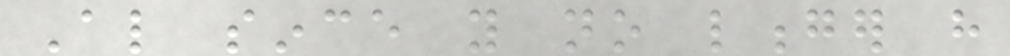Also since you no longer have
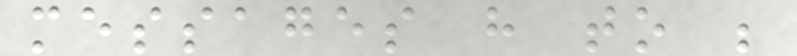messages have to be
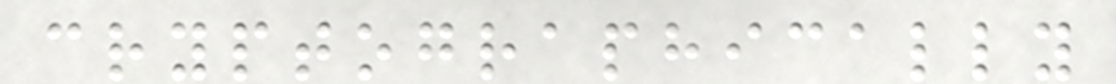cryptographically
